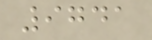9741
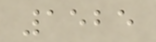1525
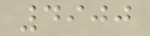4900
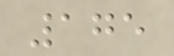175
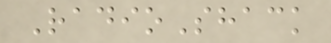RadioShack
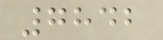7842
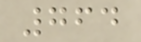764
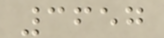3657
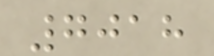7018
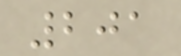201
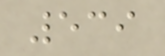539
